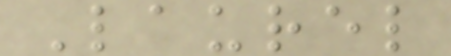Laurel
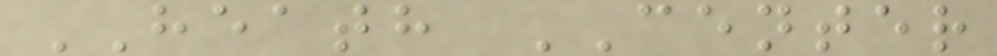HEATH CENTER
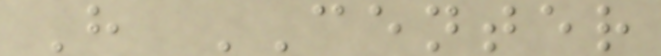H CENTER
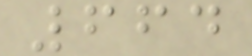664
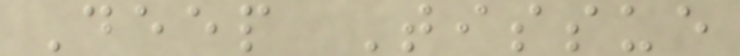Deep Tissue
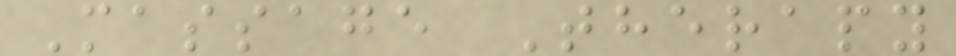Massage Therapy
